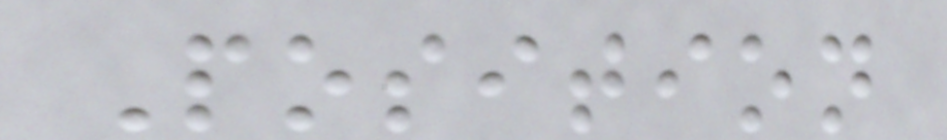Position
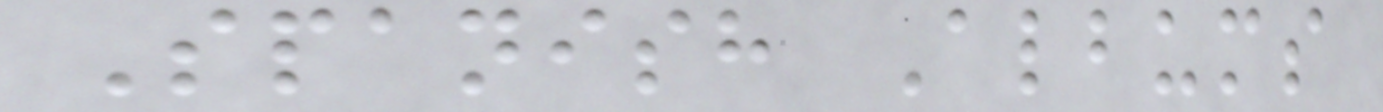Spanish Albums
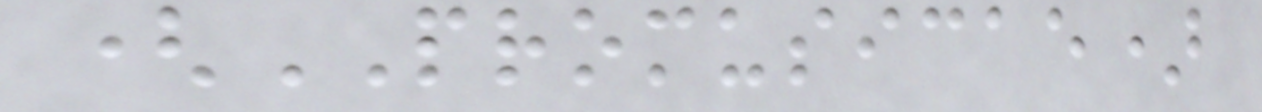(PROMUSICAE)
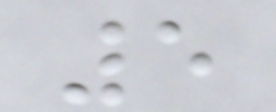5
